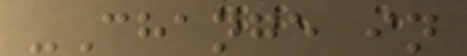-Change in
